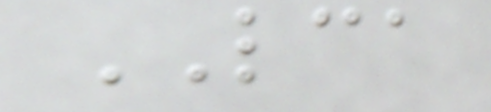LCA
